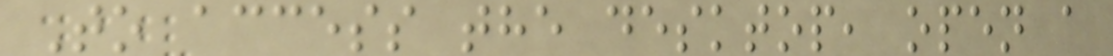To access the desktop, open a
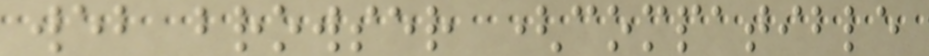web browser (compatible
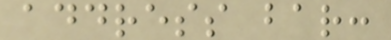address bar:
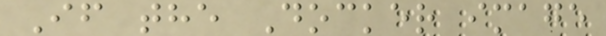If the Docker image
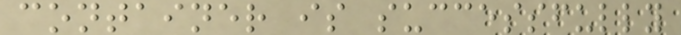container is successfully
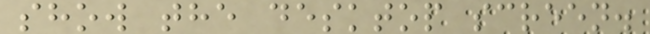show the desktop screen.
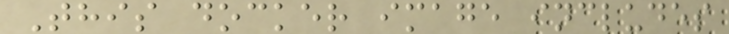This docker image includes
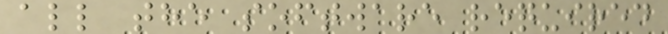all the software required
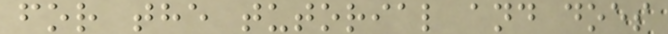for the tutorial and does
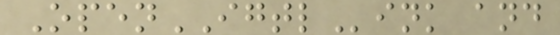OpenIGTLink and
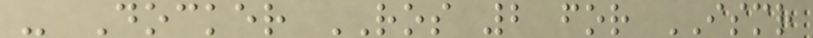- Docker ROS 2 for ISMR
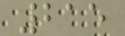215
